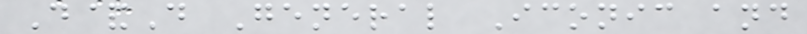D&D General Iconic and
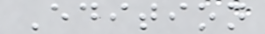Edition
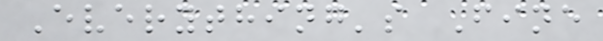Everything's Fine
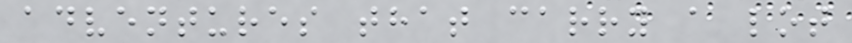adventures that carry a lot
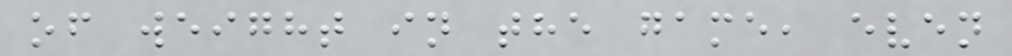of weight in the game, even
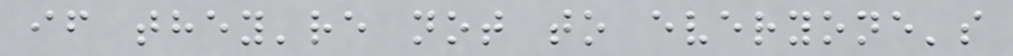if they're not to everyone's
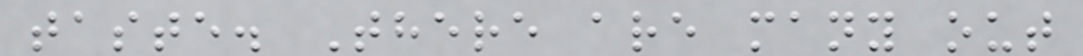taste. There are many out
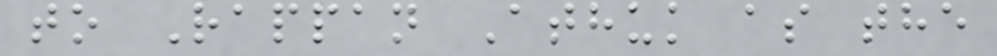to Rappan Athuk as the
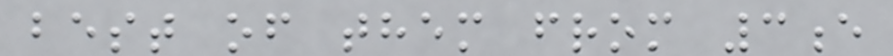best of them from 3e
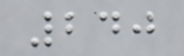240
